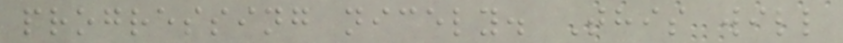progressing nicely. This will
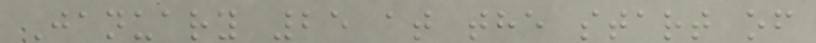January 25 at the start of
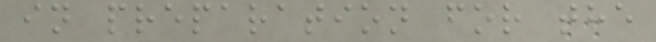in preparation for the
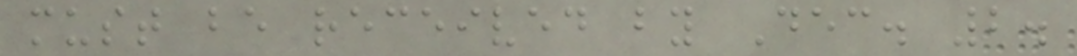must be received by Dec. 2.
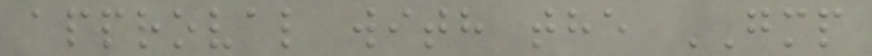approval with the GMP
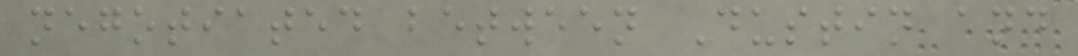negotiated between Dustin and
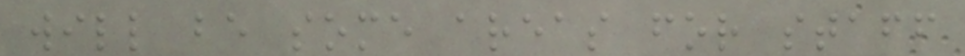will be some areas for staff
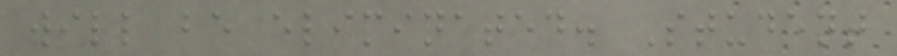will be eliminated. Student
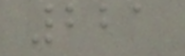221
